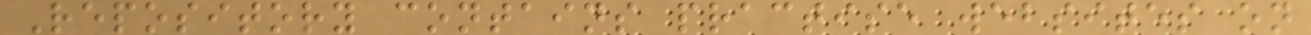Repository contains practise websites on
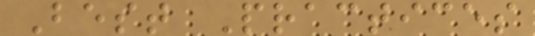Best Practices
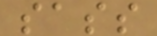sass
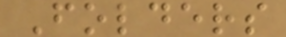Folders
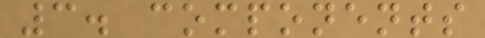3. components
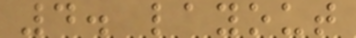4. layout
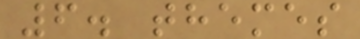6. themes
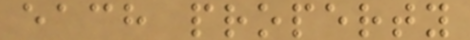each property
